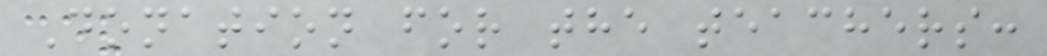Donation for the teachers:
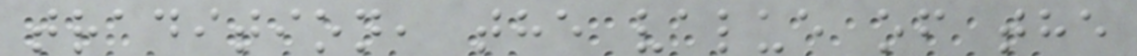tradition, the value of the
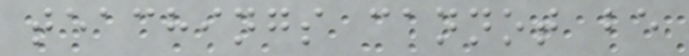teachings cannot be
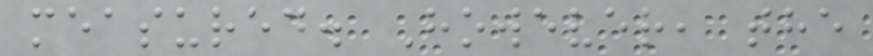measured. However, the
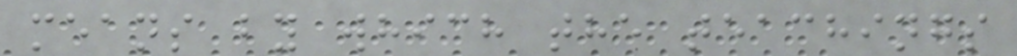means by which the teachings
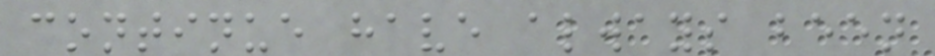continue have always been
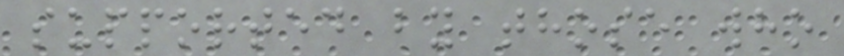supported by those who
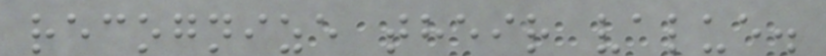recognize their value.
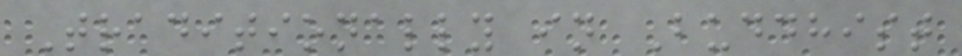Traditionally in Buddhist
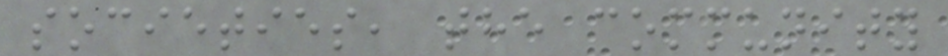societies, the community
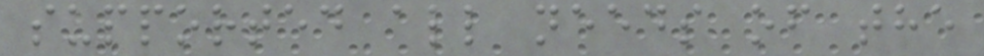supported all needs of the
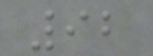92
